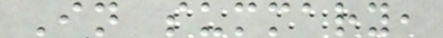In summary,
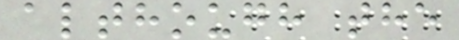although the
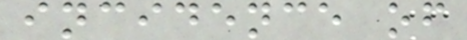incidence of
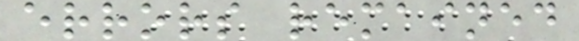errors remained
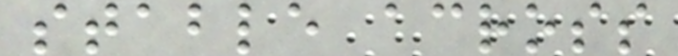stable across
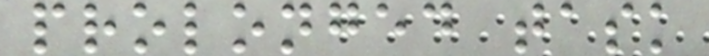prolonged task
